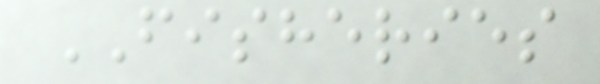FISHERIES
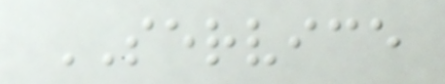SERVICE
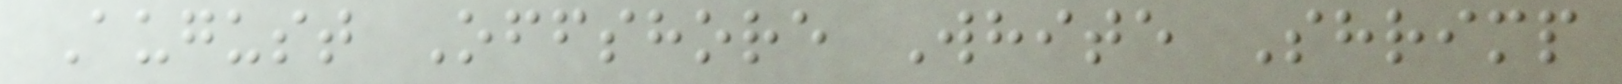August Offshore White Shrimp
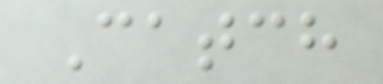Catch
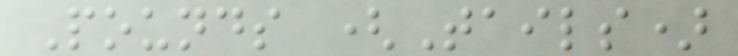Pounds (Tails)
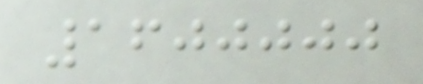1600000
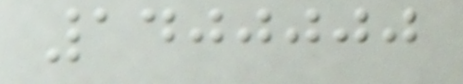1400000
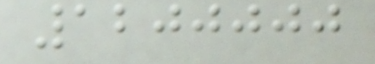1200000
